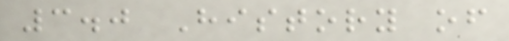3.0 History of
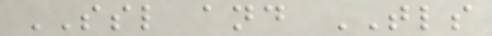SSL and TLS
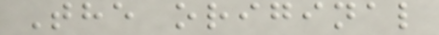The original
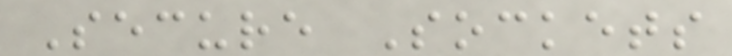Secure Sockets
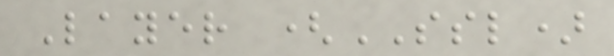Layer (SSL)
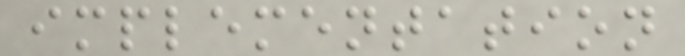implementation
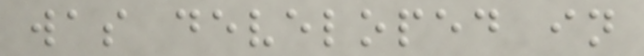was developed in
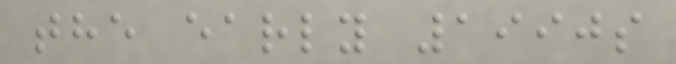the early 1990s
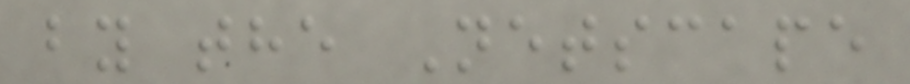by the Netscape
